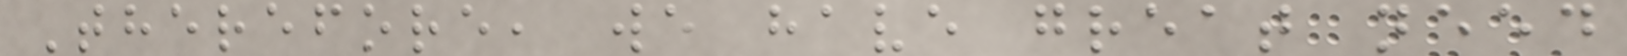Therefore, we have great need
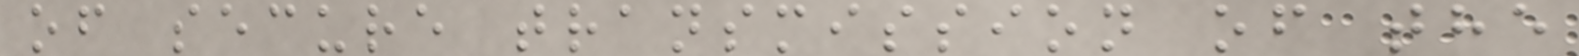of secure transmission of the
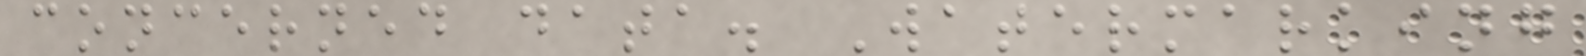concerned data. Watermarking
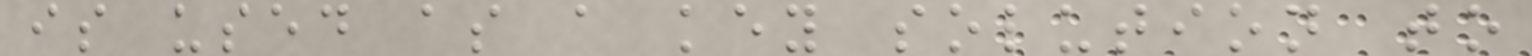is used as a key solution to
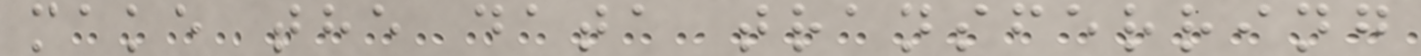make the data transferring
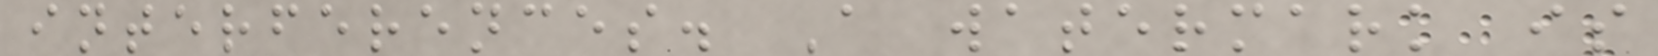interferences. A watermark is
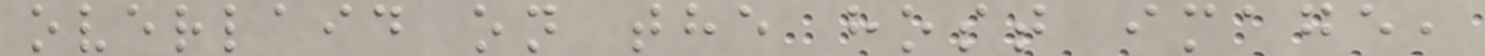overlaid on the host image,
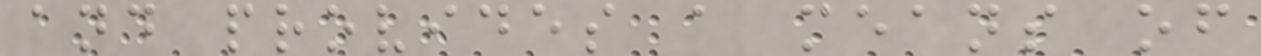and provides a means of
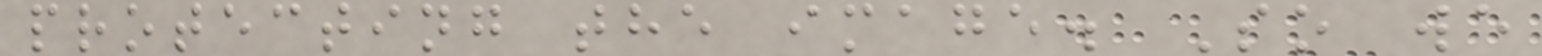protecting the image. So we
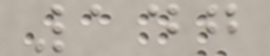147
